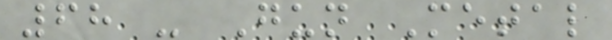68 - Gun Metal
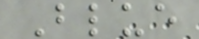Blue
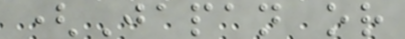(Japan or
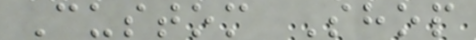Custom Shop
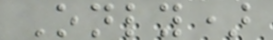Only)
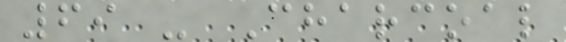69 - Charcoal
